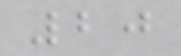20
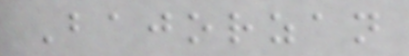Bajorzan
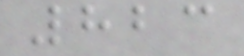823
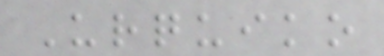Urquiko
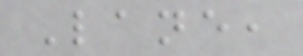Lane,
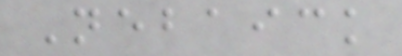Nebaick
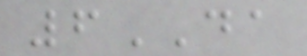6DA
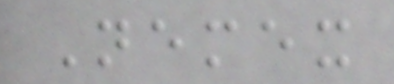Nemex
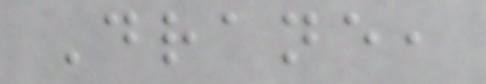Drane,
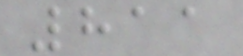811
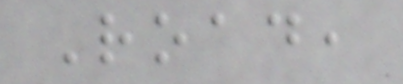Road,
